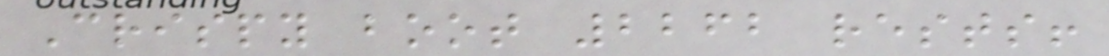Crispy boot 2262 rests!
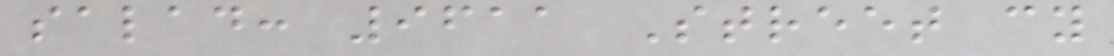salad: 9611 Street cy
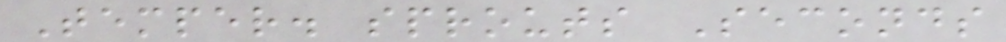Temper. sprouts Seconds
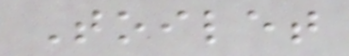Toilet
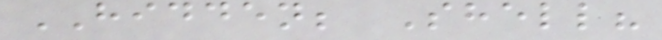HIDDEN; Shell?
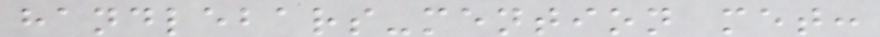handlebars-mention met:
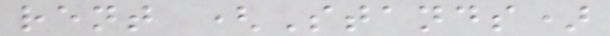rent (Stands)
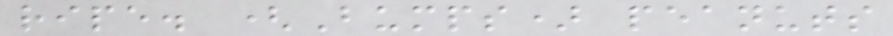ripe. (Bumps) peanuts
